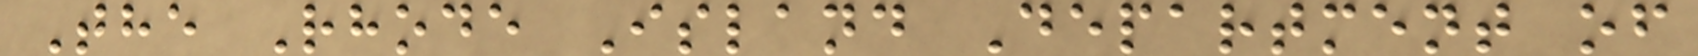The Rhode Island Department of
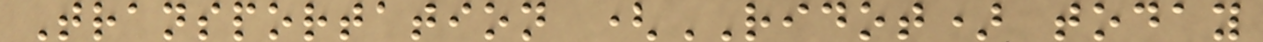Transportation (RIDOT) today
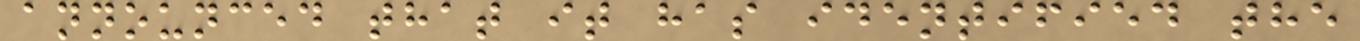announced that it has identified the
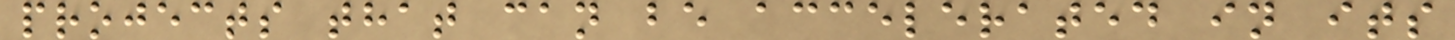projects that can be accelerated in its
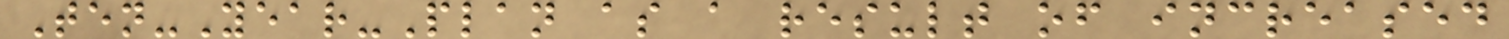Ten-Year-Plan as a result of increased
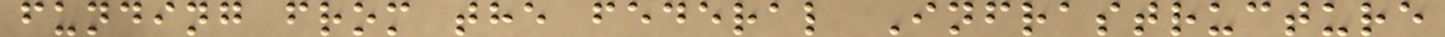funding from the federal Infrastructure
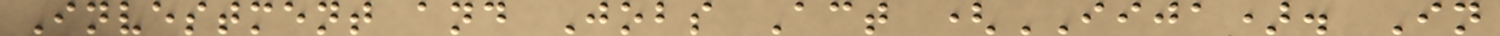Investment and Jobs Act (IIJA). In
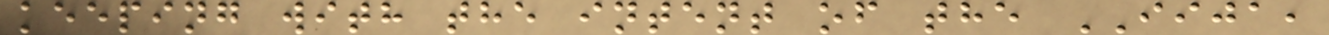keeping with the intent of the IIJA,
